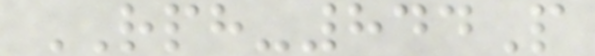RPH-844P
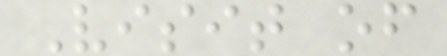Visit of
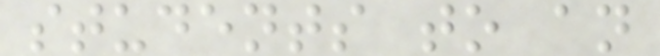students to an
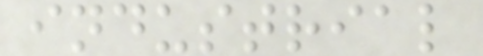industrial
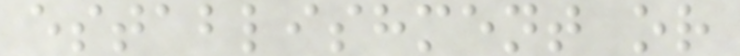establishment or
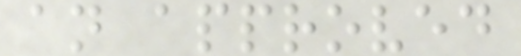an approved
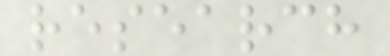research
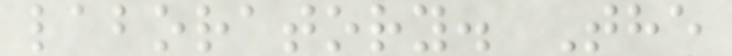laboratory. The
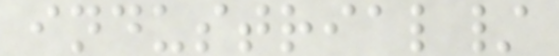industrial/
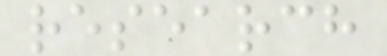research
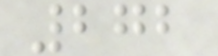272
